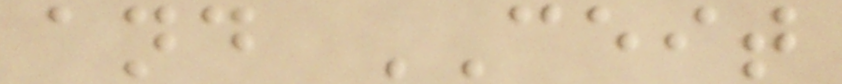and CEIT
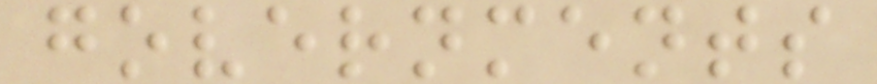governments
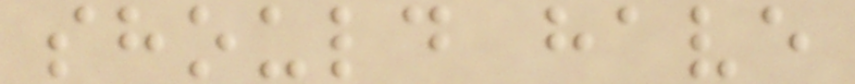should have
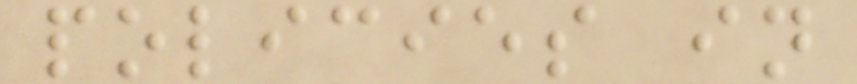policies in
